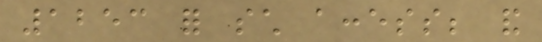1253 for such access; and
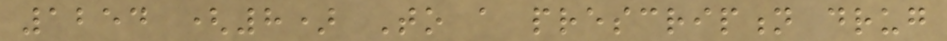1254 (8) To a prescription drug
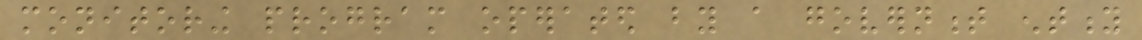monitoring program operated by a government entity
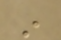in
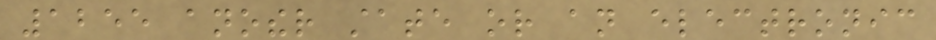1255 another state or an electronic
